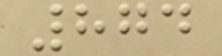874
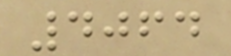4064
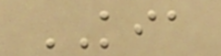KIA
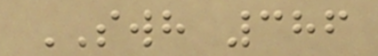SWH 386
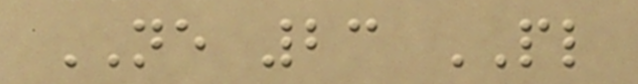NE 23 PL
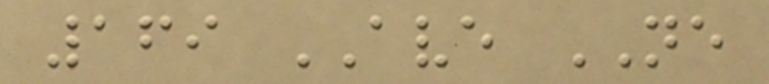169 AVE NE
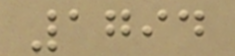1794
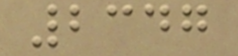2347
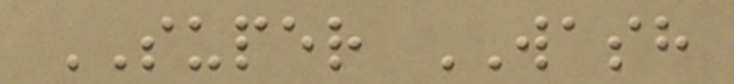SUPER WASH
